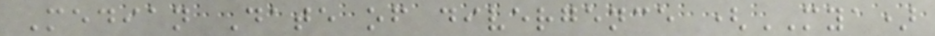Median Date of divergence (MYA)
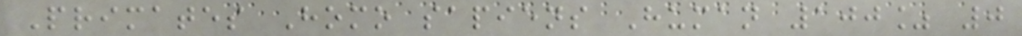Primates Homo sapiens Human 100% 0
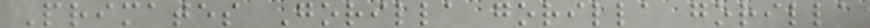Primates Gorilla gorilla gorilla
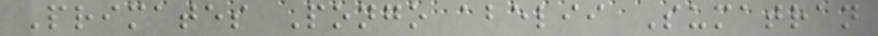Primates Pongo abelii Sumatran
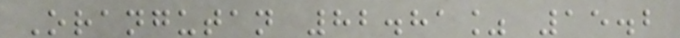Orangutan 82.81% 15.2
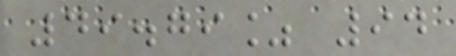49.79% 94
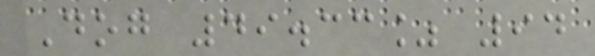Dog 49.33% 94
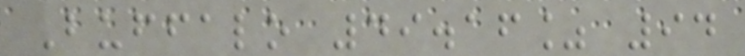Buffalo 49.16% 94
